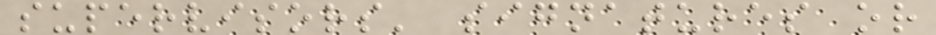supervisors' signatures or
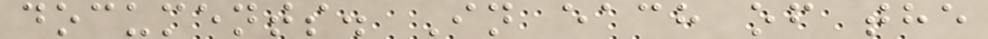documents. In each of the
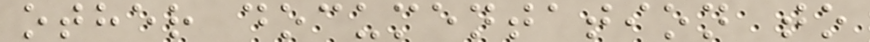other documentation to
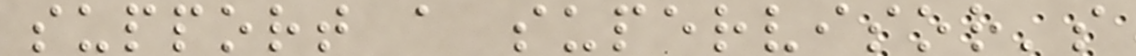support a supervisor's
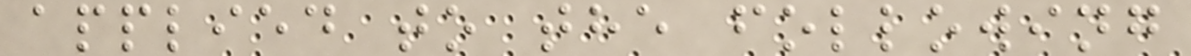applied to the following
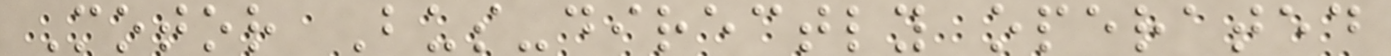Motor Bus-directly operated
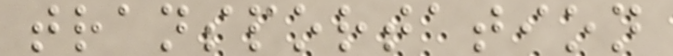transportation
